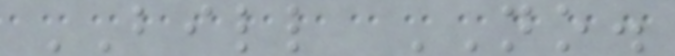BILL NO.
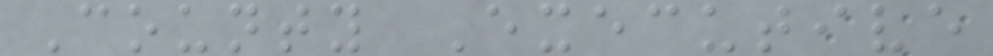County Executive
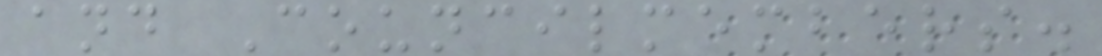and Councilmembers.
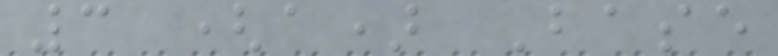3 (a) Base
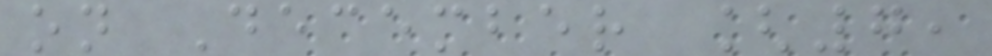on December [7,
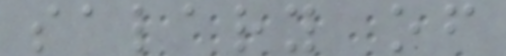salary of
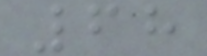68
